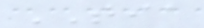TIA
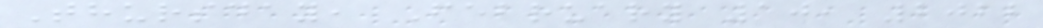Thursday, February 10, 2022
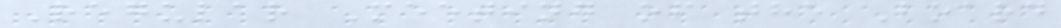Regular Meeting of the Board
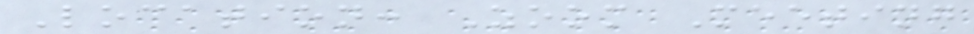Location: Zoom Meeting
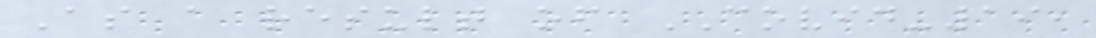As a result of COVID-19,
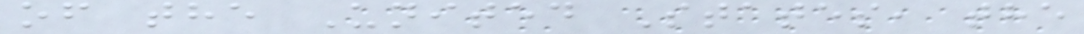of the United States, the
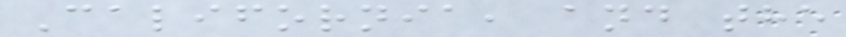California, and the
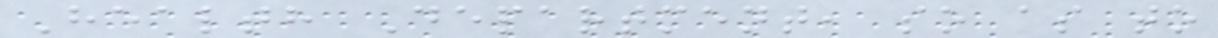Health Department, so as to
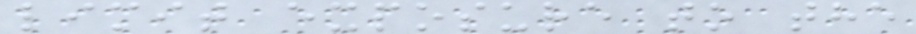limit exposure to the
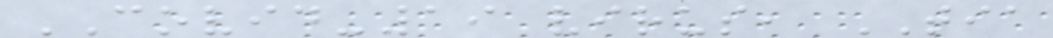COVID-19 virus, TIA
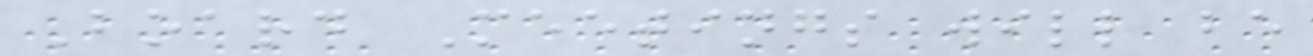Board Meetings will be
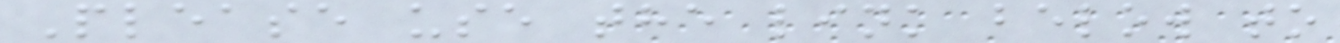Please use the link below to
